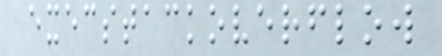execstackoverflow
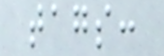tags:
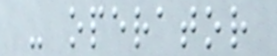- operator
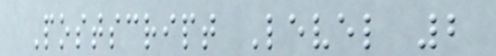Postscript Level 2
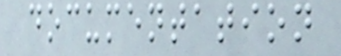documentation
